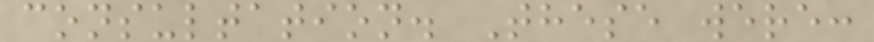consultation. These were:
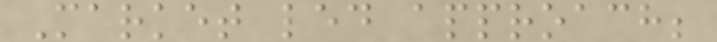Market led approach;
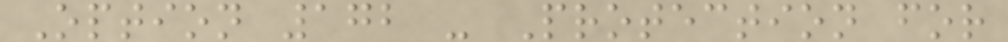Option 172 - Protection for
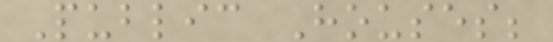Public Houses;
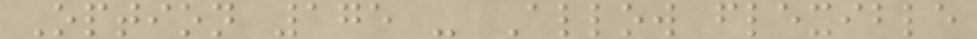Option 175 - Allow flexible
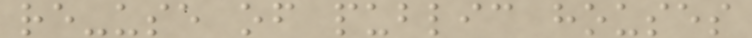re-use of public houses
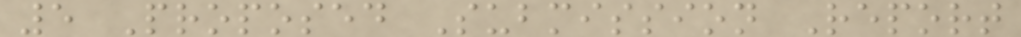5 Proposed Submission Report
